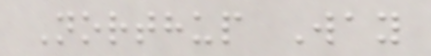Northup Way
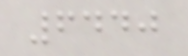6440
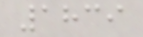1839
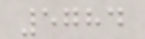5784
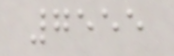7555
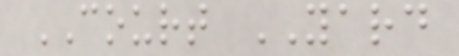COURT YARD
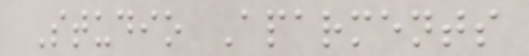Studio Aparments
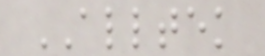ALLTEK
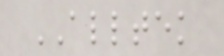ALLTEK
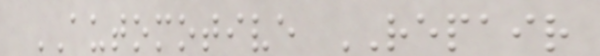AUTOMOTIVE REPAIR
